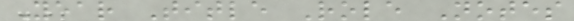Year Title Role Notes
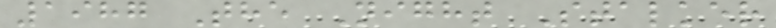1987 The Night Stalker
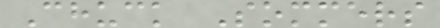Chuck Sommers
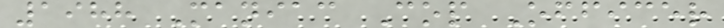1988 Maniac Cop Officer
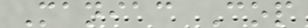Maniac Cop
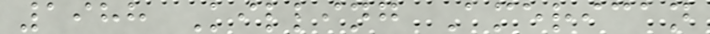1988 Killing American
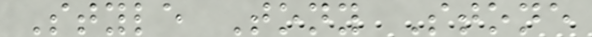Style Tony Stone
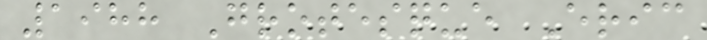1988 Grotesque Eric
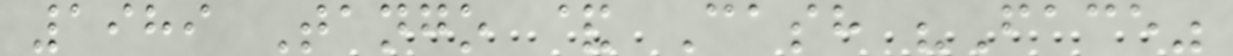1989 Tango & Cash "Face"
